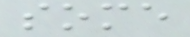some
